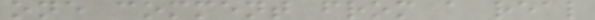one comment from a real
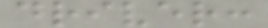driver:
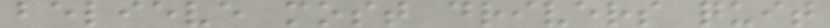believe most drivers quit
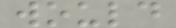would
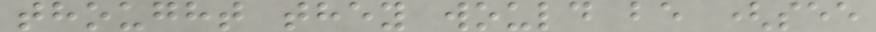thought they would be (see
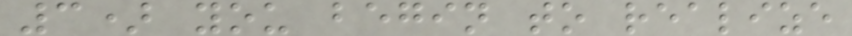3) you begin to realize
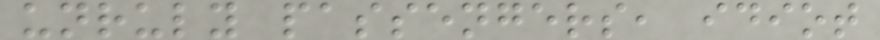unruly passengers, idiot
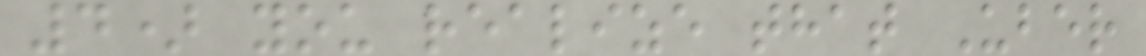4) you realize that Uber
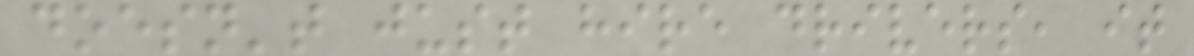doesn't just hire drivers, it
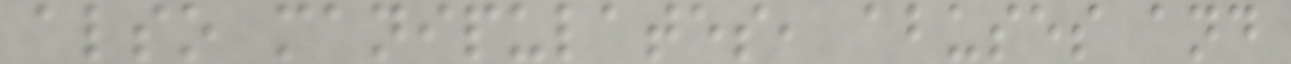also manipulates, abuses and
